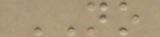NO
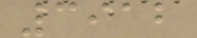3912
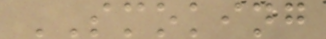SMOKING
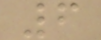6
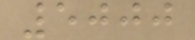5000
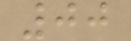00
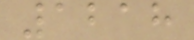1218
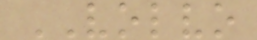VOLVO
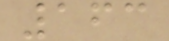163
